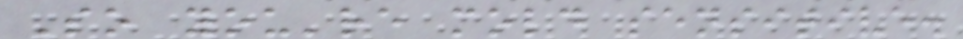So you're mold sensitive.
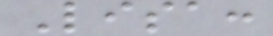Lisa:
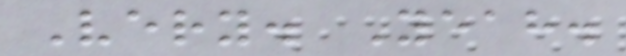Very. Yeah.
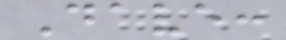Dave:
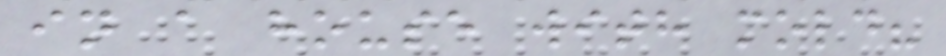in a house with mold?
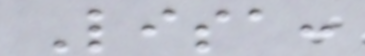Lisa:
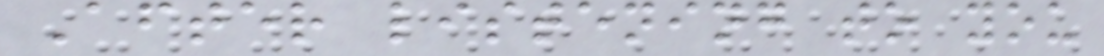After listening to you
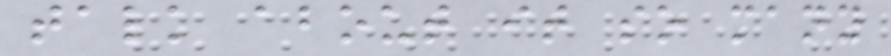talk about it so many
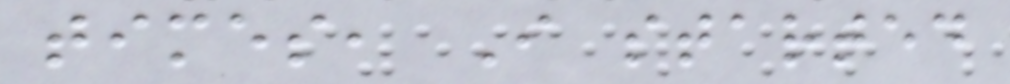times, I started
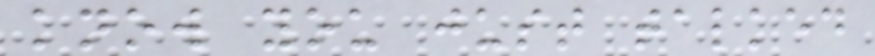know you just talked
